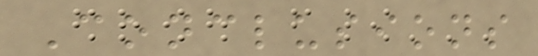Conclusions
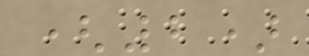(2)
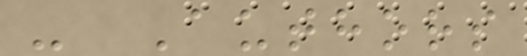- Authors
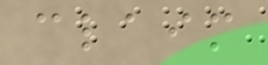claim
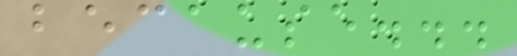because...
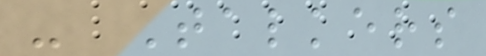- Talkers
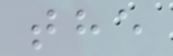the
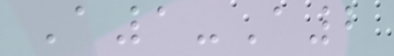A1-A2
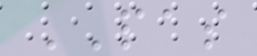PAS
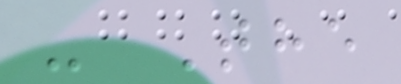- The
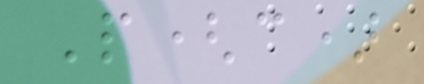P(c)
